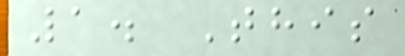1. This
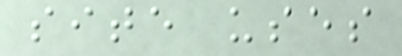site uses
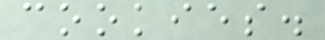cookies.
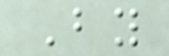By
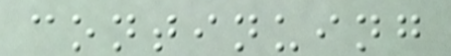continuing
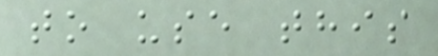to use this
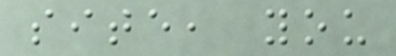site, you
